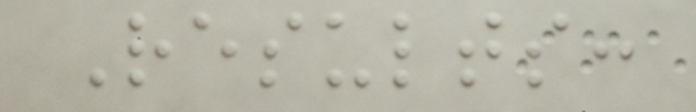Results:
